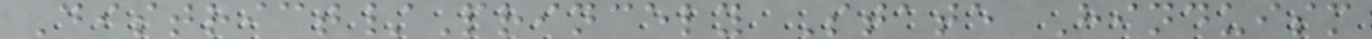District/Princely State Hinduism
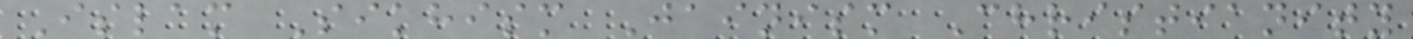Islam Sikhism Jainism Christianity
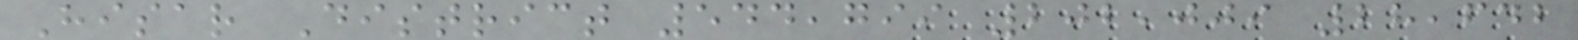Hisar District 544,799 202,009 28,642
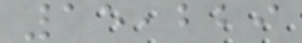15,229
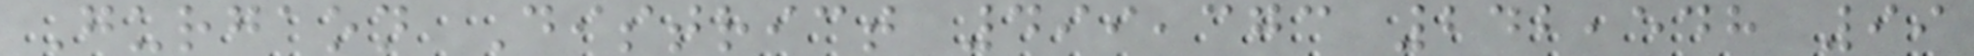Gurgaon District 499,373 242,548 99
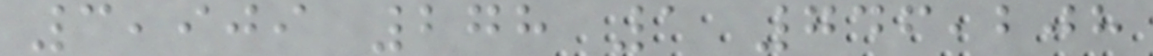3,909 278 1 746,208
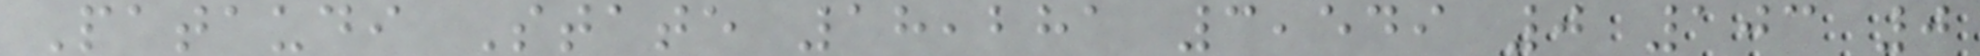Pataudi State 18,281 3,549 0 103 0
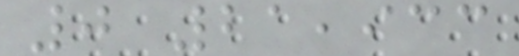0 21,933
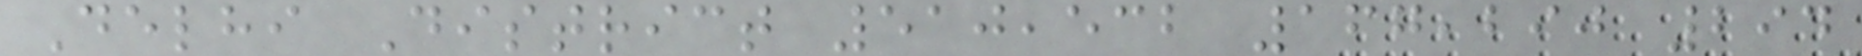Delhi District 510,532 167,290 294
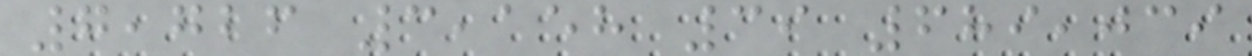7,726 3,158 39 689,039
